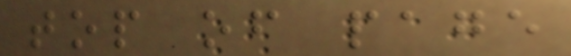top of page
